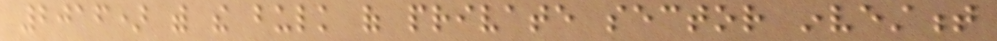2016) with the bulk of private sector investment
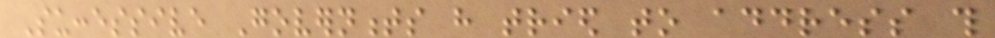Successive Governments have tried to address this
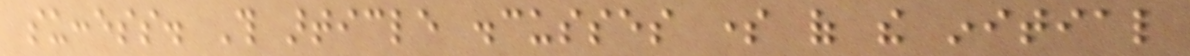success. This article discusses some of the initial
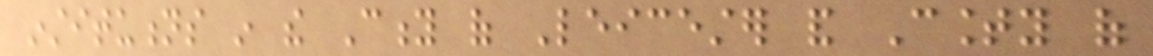institutions in the City of Leicester and County of
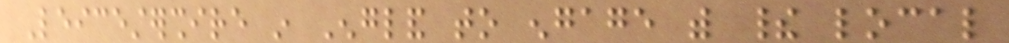Leicestershire in England to engage with their local
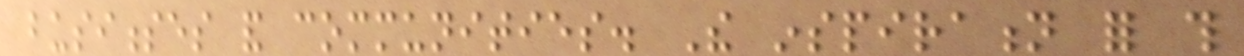businesses and communities. The inspiration for this
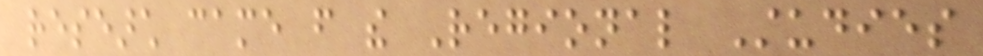research came from the Regional Studies
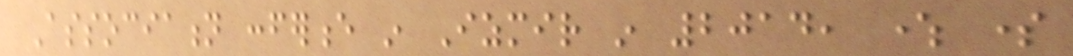Association conference in Izmir in 2014, where some
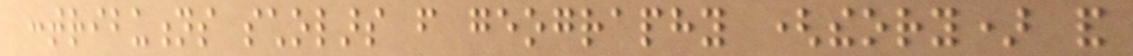contributions scholars from geography (theory) and
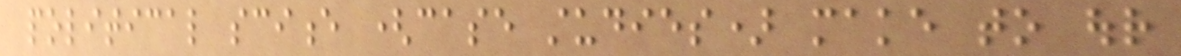political science (case studies) make to our
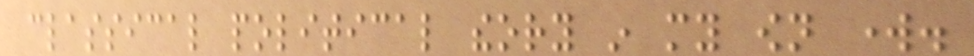classical political theory in my own work.
